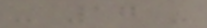- 17 -
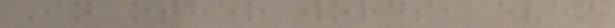In other words, even
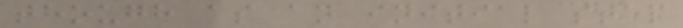though as an initial step
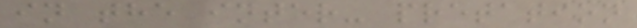in the inter- pretation
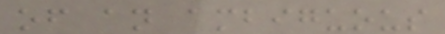of an ambiguous
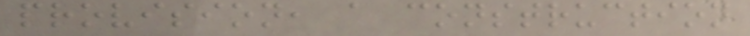provision, a construction
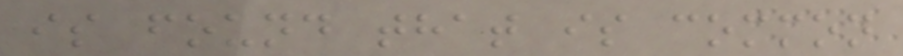is found that is common
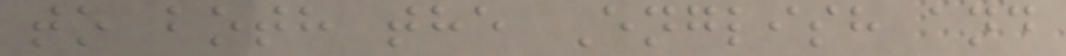to both the English and
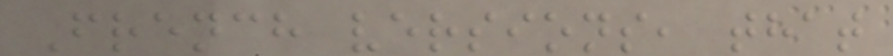French versions, that
